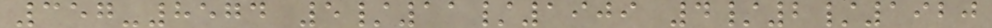357-8574 5/11/1909 4/2/1920
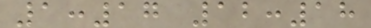1:17 12:18
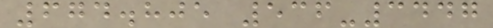674.805 536-3447
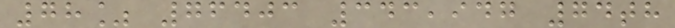78% 76403 343,947 74th
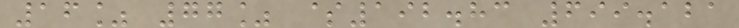16% 77% $192.83 699.121
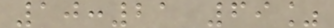10:21 69%
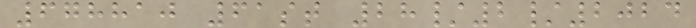678810 61st 28/2/2024
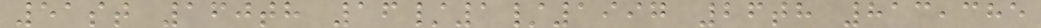51st 160th 16/1/1997 26th 813,385
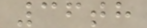36th
